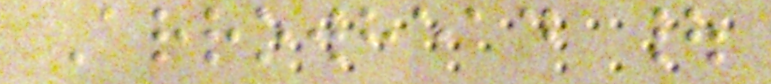Arrowhead |
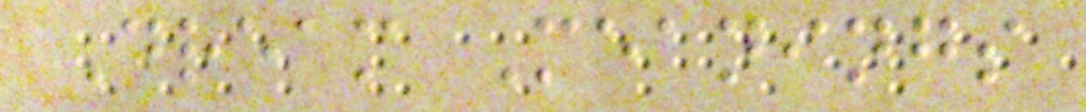Dream Meanings
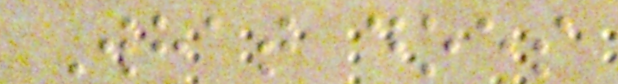What does
